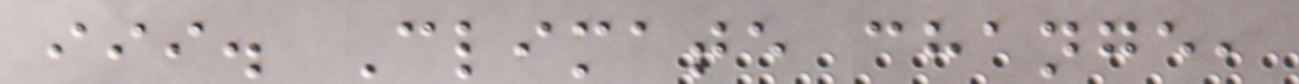iii. Climate change,
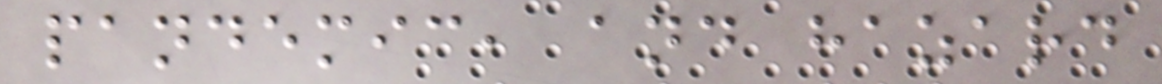pandemic, and hazard
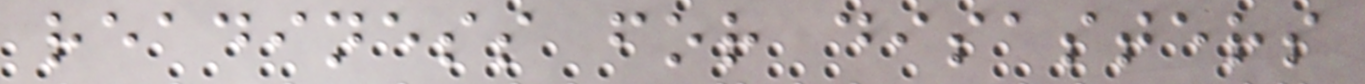readiness for disasters
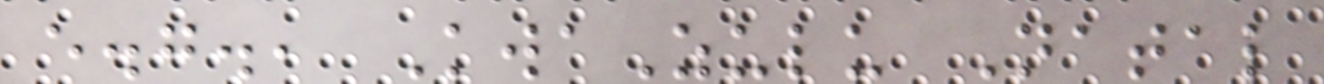e.g., KwaZulu Natal
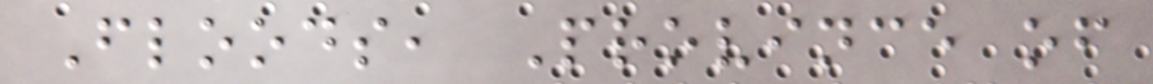Floods, Province of
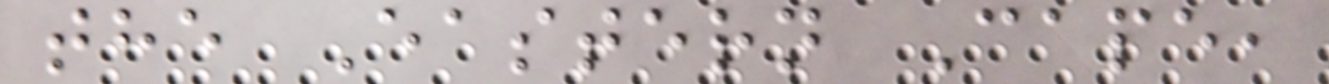the Eastern Cape,
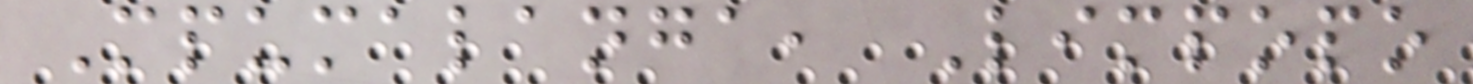Mpumalanga, Limpopo
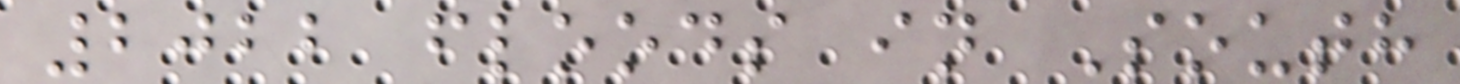2022 floods in South
